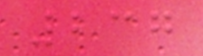237
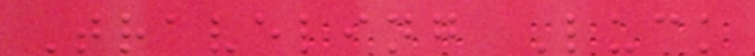Traveling Luck
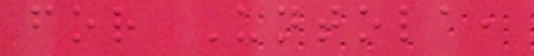for Untola,
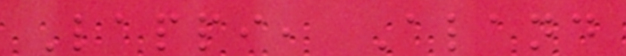Lappi, Aland
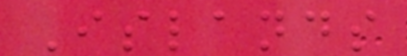Islands
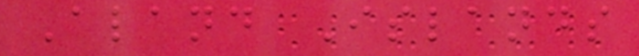Aland Islands
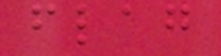flag
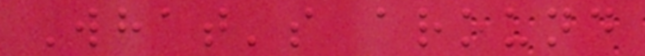What's around
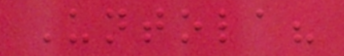Untola?
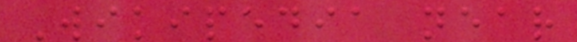Wikipedia near
